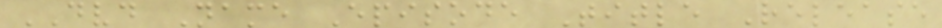DVD Name Episode Title Release
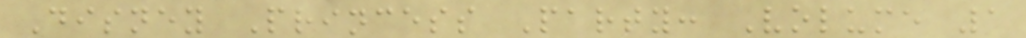Disney Princess Party: Volume 1
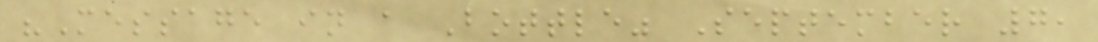"Message in a Bottle" September 7,
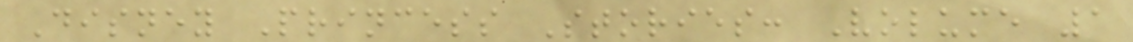Disney Princess Stories: Volume 1
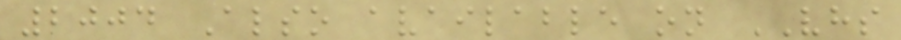2004 Also available on VHS
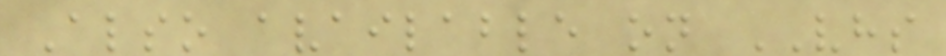Also available on VHS
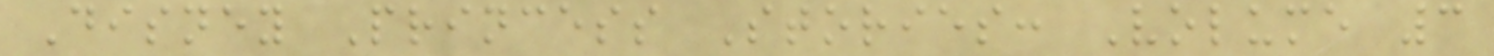Disney Princess Stories: Volume 3
